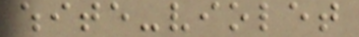white-violet
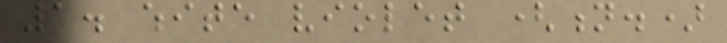1. white violet (n.)
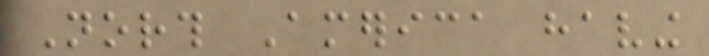North America having
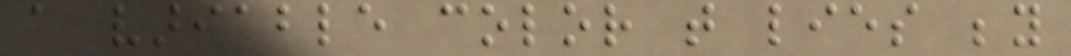a variable color that lies beyond
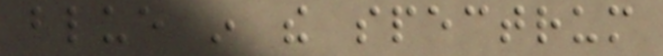blue in the spectrum
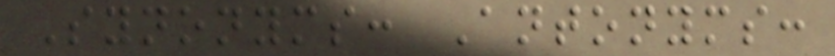Synonyms: Antonyms:
